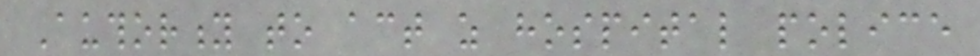Authority to act as hospital police
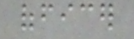officer
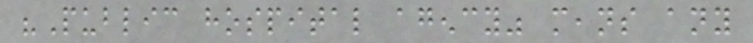"Public hospital agency" means any
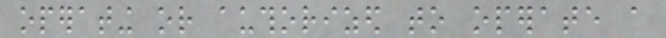operating or authorized to operate a
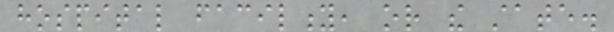hospital facility, or the state.
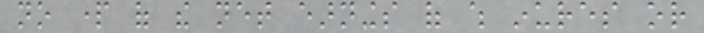no part of the net earnings of which inures or
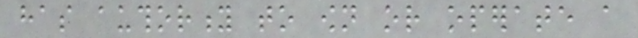has authority to own or operate a
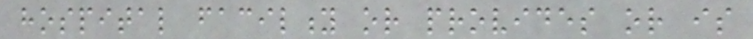hospital facility or provides or is
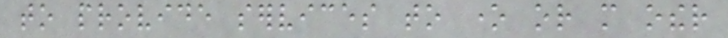to provide services to one or more other
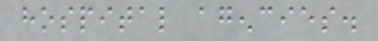hospital agencies.
